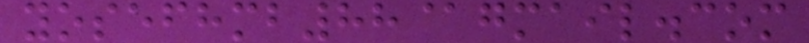yosefhmb88@gmail.com
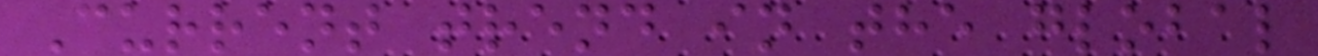Current trend in the global
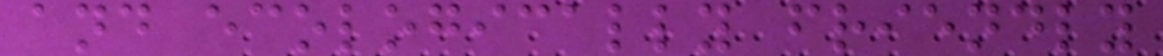and ecologically friendly
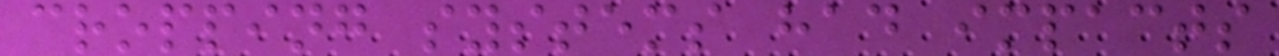cropping systems had impacts
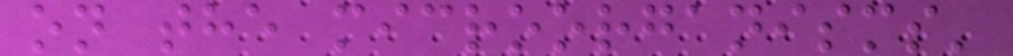on the microorganisms'
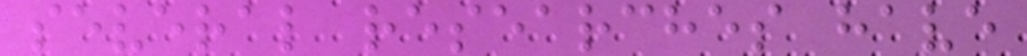several researches have
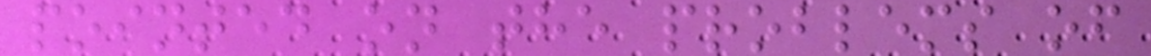pointed on the problems of
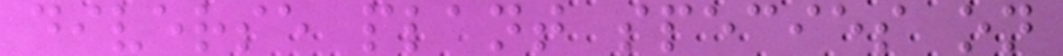diverse plant species on
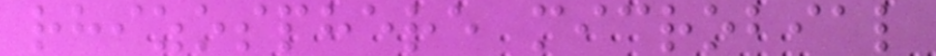rhizosphere microbial
